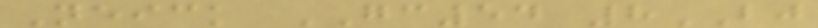Neick GC54 8BJ
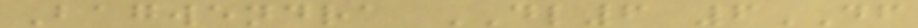Bagwendra DL6 6DF
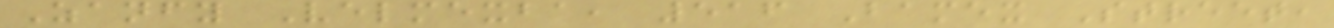Zanfy Velmexba, 516 Bamex Street,
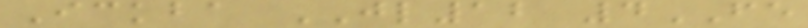Ickba JL12 4FE
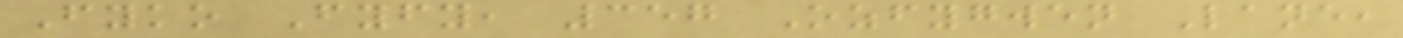Fyko Fyfy, 357 Ozfygwen Lane,
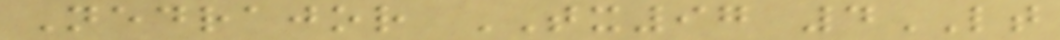Nedrajor TX97 4LT
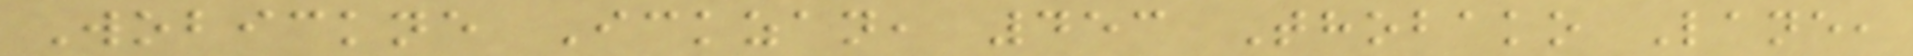Wobickne Ickzan, 453 Thobako Lane,
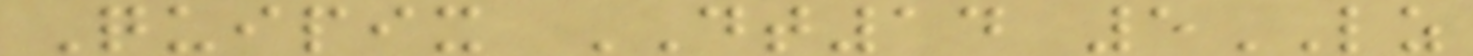Quipix DT14 5LZ
